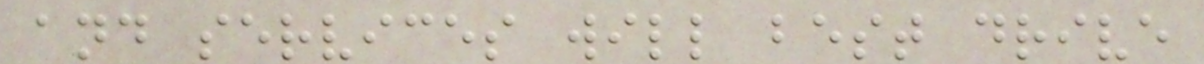and services will best drive
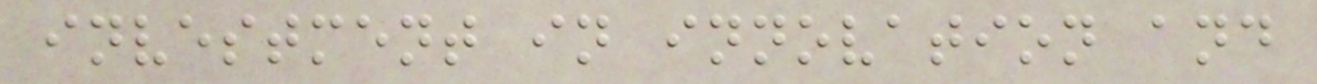investment in innovation and
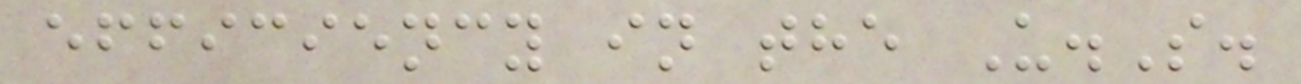efficiency in the U.S.
